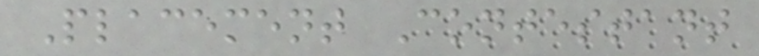Placement Contestant
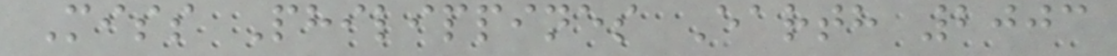Miss Philippines Earth 2003
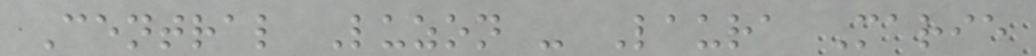Central Luzon - Laura Marie
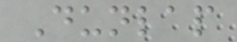Dunlap
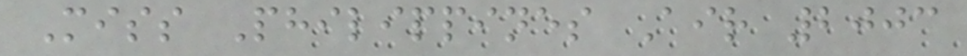Miss Philippines Air 2003
